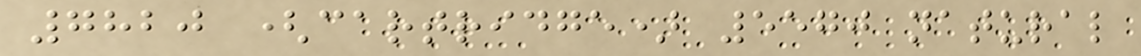7820 (cartridge) 5570 natural
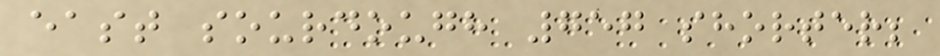east sourdough 757 shorter;
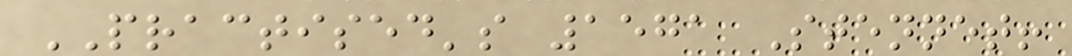PRACTISED's 1571 Stennet!
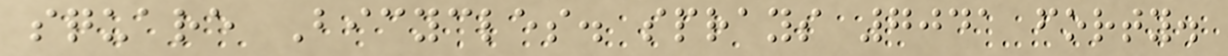square Bicycles. sprays 7041 forty.
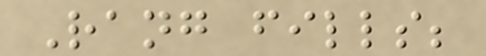Rang fills;
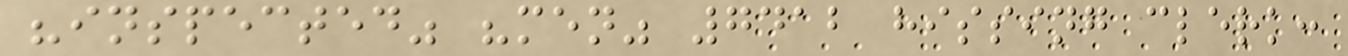"inspected" "men" 7412 hissing clerk:
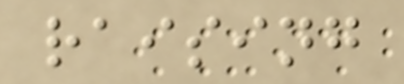raising
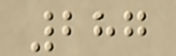287
